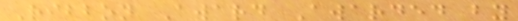Ribbon Award Awarded by
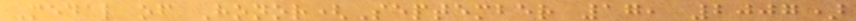Medal of Honor(September 17, 2007)
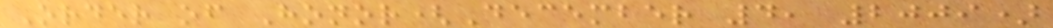Order of Honor(December 4, 2009)
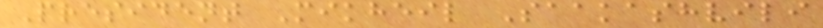President Mikheil Saakashvili
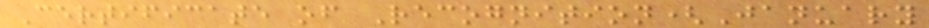Certificate of Recognition(January
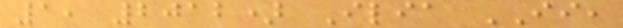1, 2012) Ilia II,
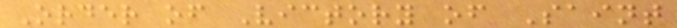Order of Victory of Saint
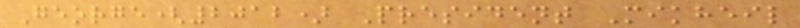George(2012) President Mikheil
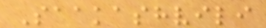Saakashvili
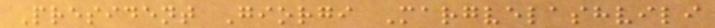President Giorgi Margvelashvili
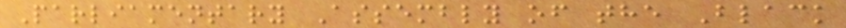Parliamentary Assembly of the Black
